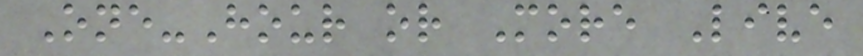One-Hour or More Live
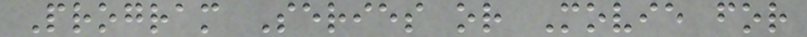Program Series or Movie for
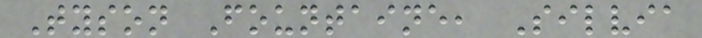Tyson Fountaine, Silvia
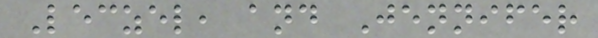Leczel, and Jennifer
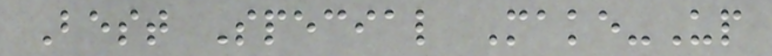Best Special Make-Up
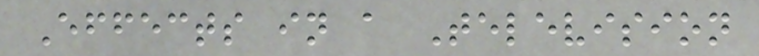Effects in a Television
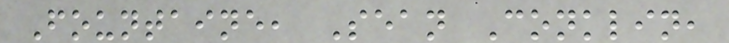Fountaine, Sean Conklin,
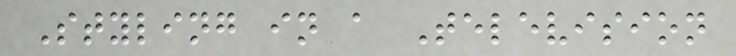Styling in a Television
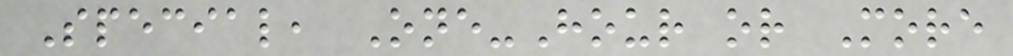Special, One-Hour or More
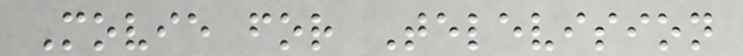Movie for Television
